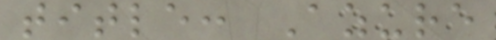title: Azure
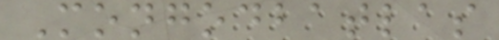Mongodbatlas
